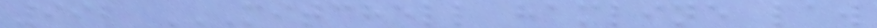992 MITCHELL HAMLINE LAW
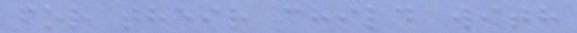for their child with
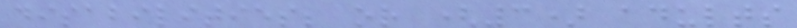disabilities; or (3) adults
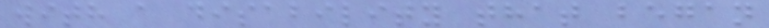with a disability that began
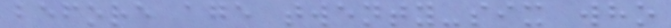before age twenty-six who
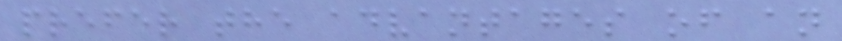prefer the advantages of an
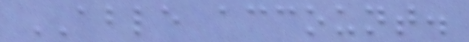ABLE account.
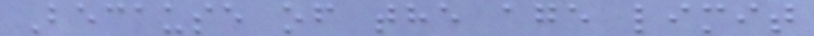Because of the age limit
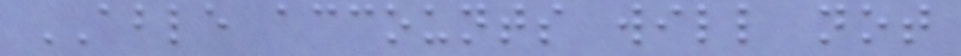ABLE accounts will not
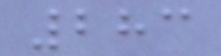283
